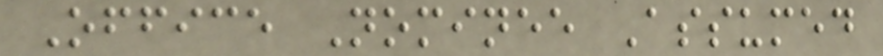Office Nominee Assumed
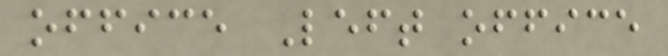office Left office
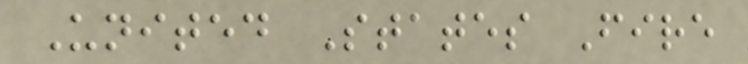United States Fire
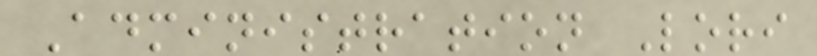Administration Lori
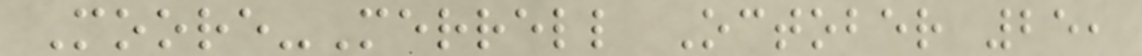Moore-Merrell October 25,
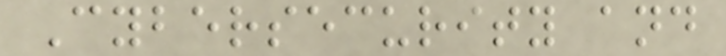Cybersecurity and
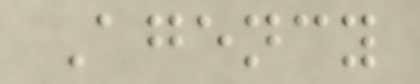Agency
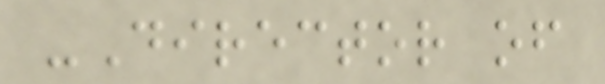-Director of
